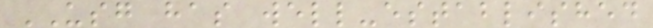USG has well-established
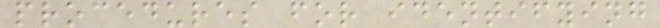procedures for identifying
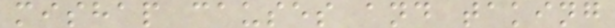mishap causes and taking
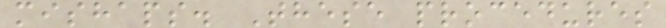mishaps. These procedures
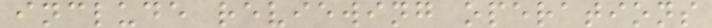include reviewing operations
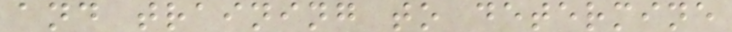and training to determine
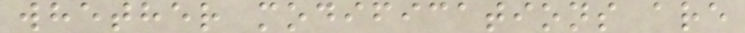whether modifications are
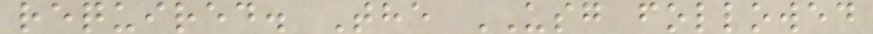required. The USG followed
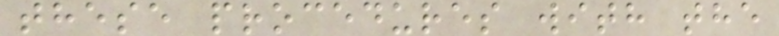these procedures with the
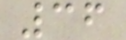36
